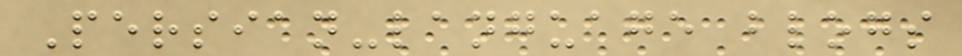Persian-language blogs
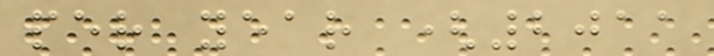per year (2011
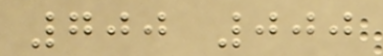700 000
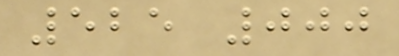525 000
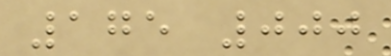175 000
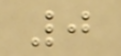0
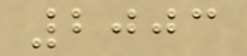2003
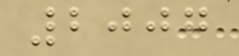2007
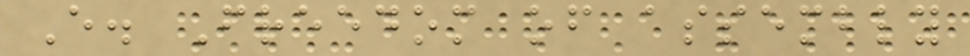E. Freedom of assembly
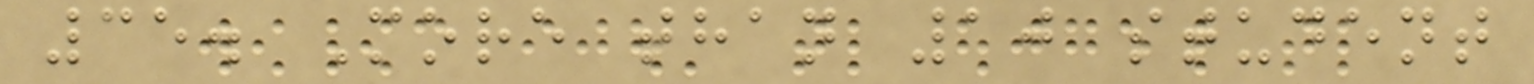35. More than 10 student
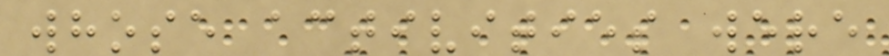whose activities were
